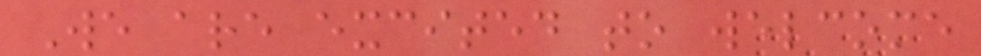We are excited to welcome
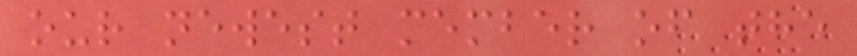our newest member of the
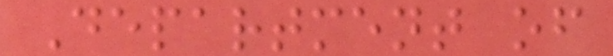Department of
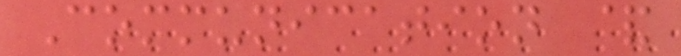Communication &
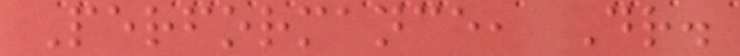Performance, Dr.
